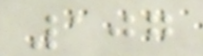107
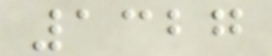1327
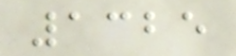1325
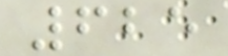625
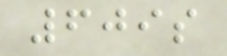609s
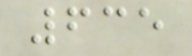635
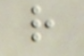r
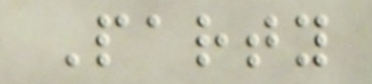Party
